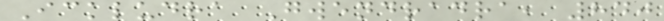Ickludra Gwendradra, 840
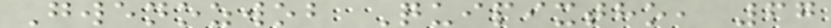Gwenozwob Quipixtho, 67
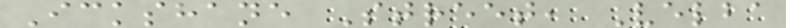Ickshane Street, Velba
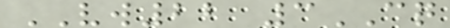VW22 3CQ
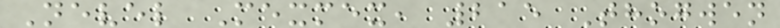Nevel Mexmex, 215 Thogwen
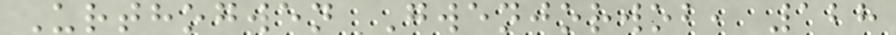Urthogwen Gwenjorwob, 128
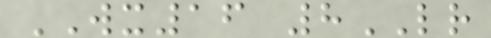WX16 8LR
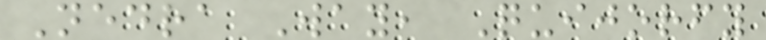Nedra Way, Quijorfy
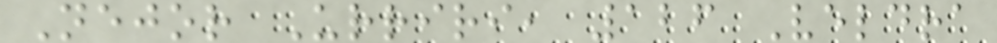Nejor Urriri, 126 Veldra
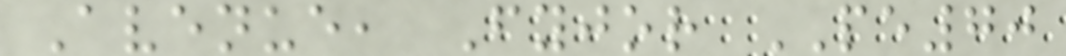Avenue, Fyjor PE70
